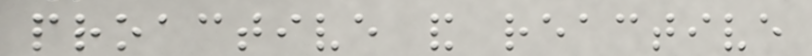proactive and reactive
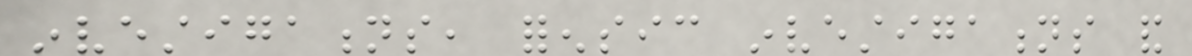investigations, forensic investigations and
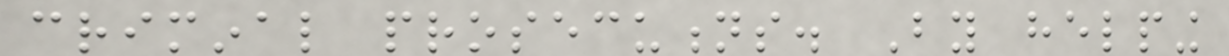criminal prosecutions. By helping
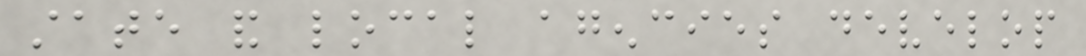state and local agencies develop
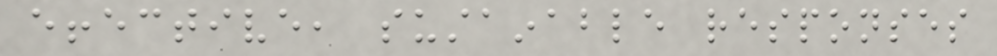effective, sustainable responses
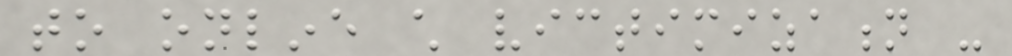to online child victimization -
